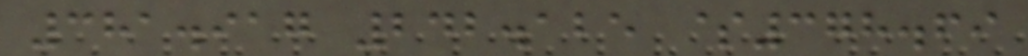381.917 242.125 $378.69
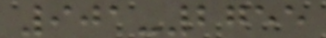901-2755
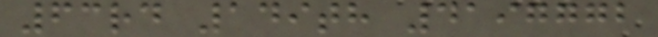63rd 149th 4197772
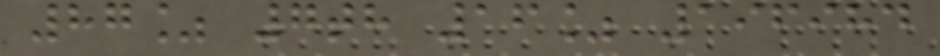87% 7th 16% 196984
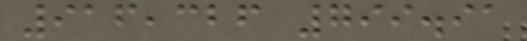916,326 799.91
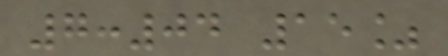7:04 15%
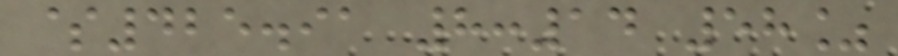$425.91 8:14 58%
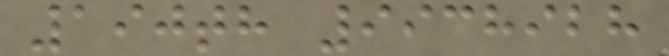190th 9938928
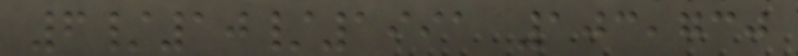6/10/1991 103,730
